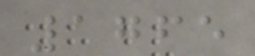1765
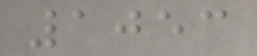1053
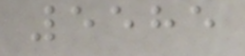5585
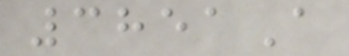3851A
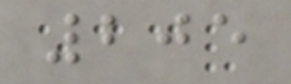205
